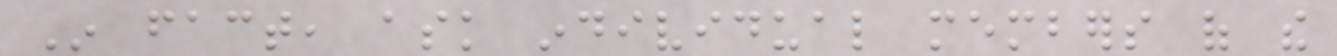In fact, ask individual members of the
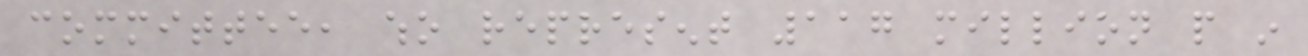committee, who represent 117 million people in
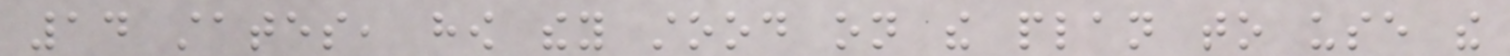14 states, how they stood on the plan to use the
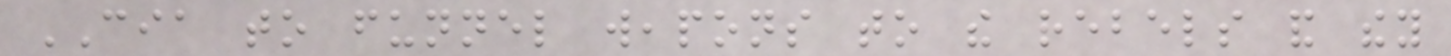CIA to funnel weapons to the rebels and they
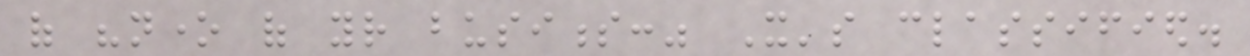of "none of your business:" It's classified.
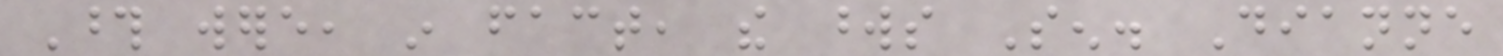Those were, in fact, the words Sen. Dianne
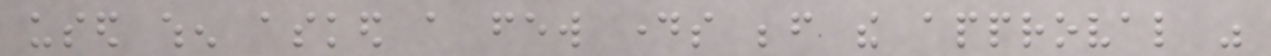used when asked a few days before the approval was
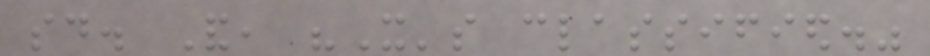said. And, "It's classified."
